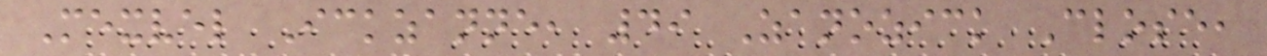Mexvel Ickzanne, 49 Zanozick Close,
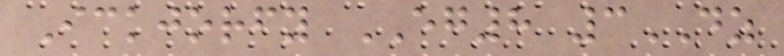Ickjorfy EG8 3DZ
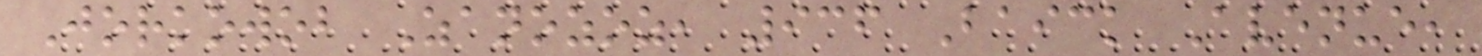Jorkowob Zanozoz, 936 Baick Avenue,
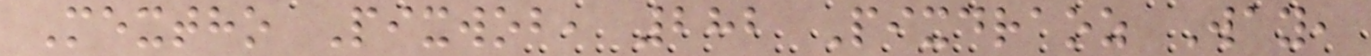Mextho Pixwob, 282 Pixdraoz Way,
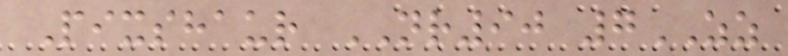Pixshaur NR90 7ZZ
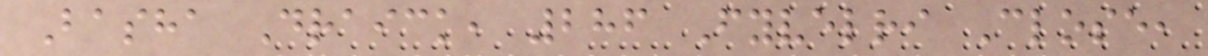Basha Draick, 286 Fyvelri Close,
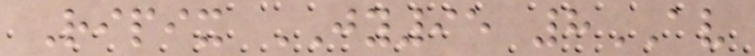Ripix JY95 8AV
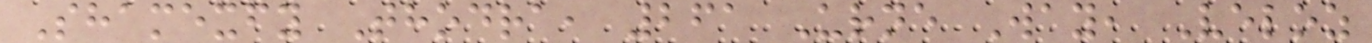Shamexfy Thodra, 261 Urne Way, Veloz
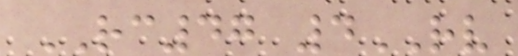RC47 4RV
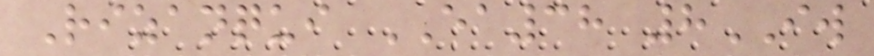Rizanqui EA38 8IW
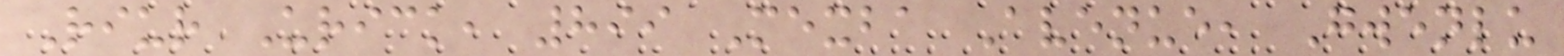Riur Urick, 899 Mexba Avenue, Gwenlu
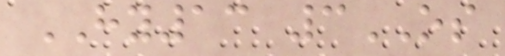HY13 3OS
